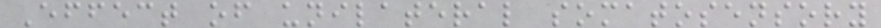Effect of unilateral somatosensory
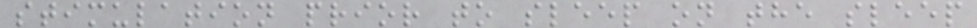stimulation prior to sleep on the sleep
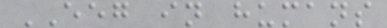EEG in humans
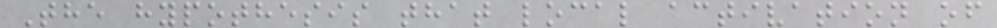The hypothesis that local activation of
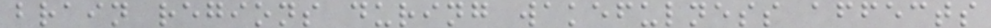brain regions during wakefulness affects
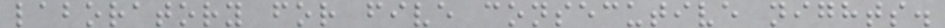laboratory for five consecutive nights.
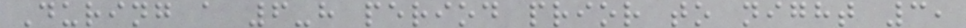During a 6-h period prior to night 3,
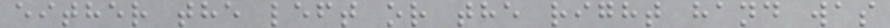either the left or the right hand was
